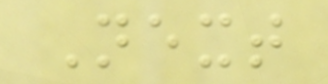Next
